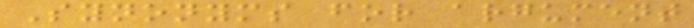Synonyms for argument
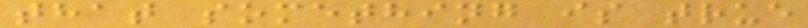that something is true
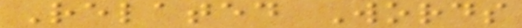Related Words
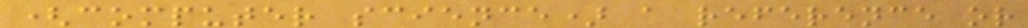(computer science) a reference or
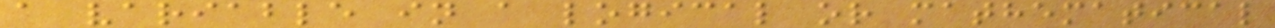a variable in a logical or mathematical
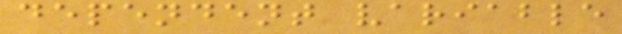dependent variable
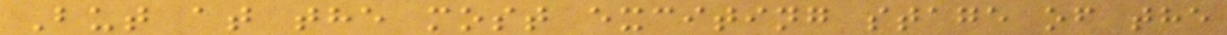But at the most exciting stage of the
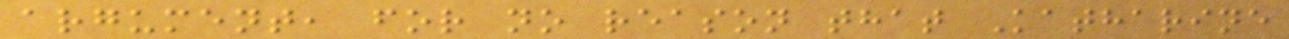argument, for no reason that Katharine
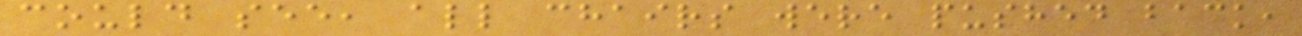could see, all chairs were pushed back,
